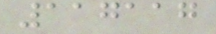117117
